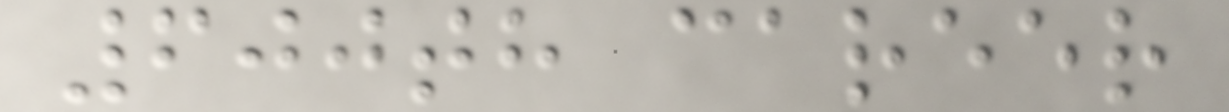600th career
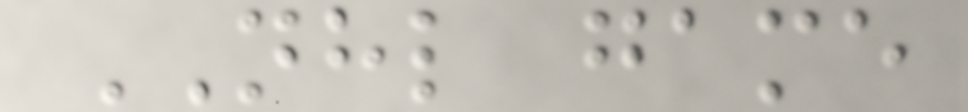NHL game
